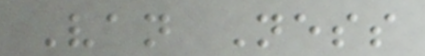Van Ness
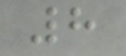8
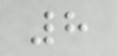8
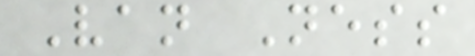Van Ness
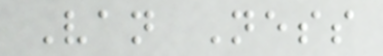Van Ness
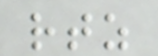rtz
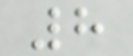8
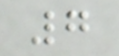7
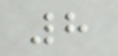8
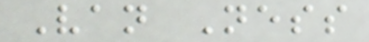Van Ness
